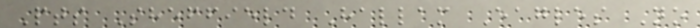Pts Sheffield Hallam Eagles No
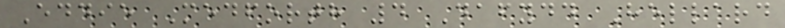Eddie Medforth 4 Dafydd Hellard
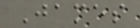James
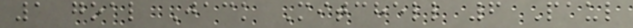1 goal Jack Mitchell 6 Paul
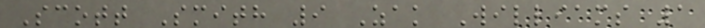Scott Smith 9 Zak Williams 1
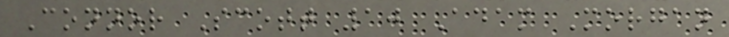Connor Scott 10 Adam Morgan
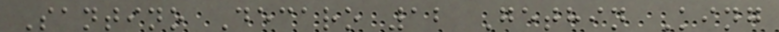Santino Decaro 12 Gethin King
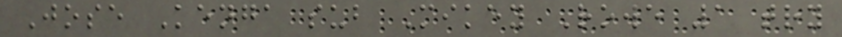Jose Kenga sub Mikey Rowe 1 try
